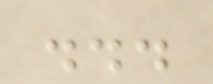...
